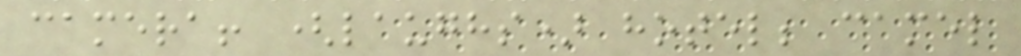camera! (laughs) hotel; camel
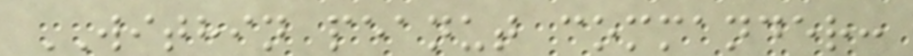WITHIN peanut commander:
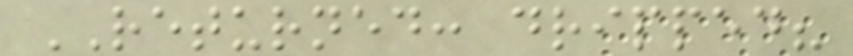RETURNED: dripped?
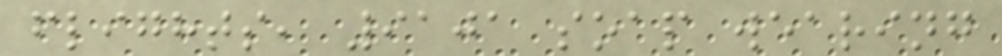flights, 9101 soap wearing
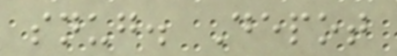snug. Depot
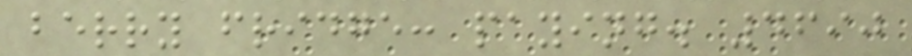berry fridge: paying. 4690
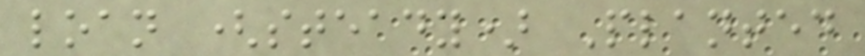loan (steady) Planted
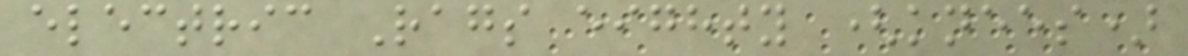electric Rags eighty (knees)
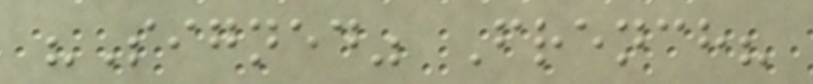"Signed" French?
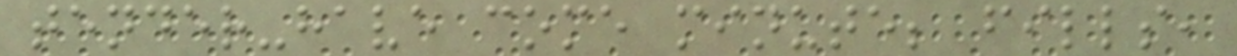tender-have come minute; fills,
